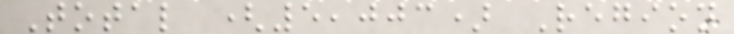Total (5,003) Region
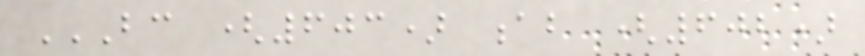BC (603) AB (602)
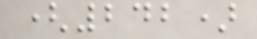(242)
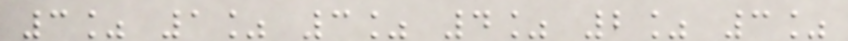3% 1% 3% 4% 2% 3%
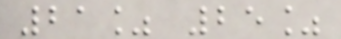21% 25%
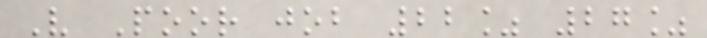Very Poor job 22% 27%
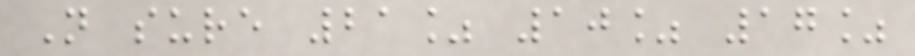Not sure 21% 10% 17%
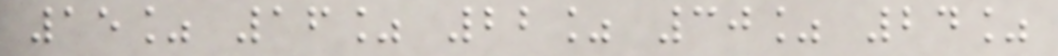15% 16% 22% 30% 24%
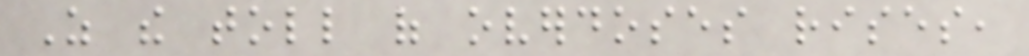As the toll of overdoses rises,
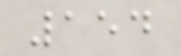154
